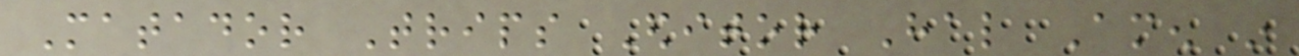Matador Trips Editor Hal Amen in
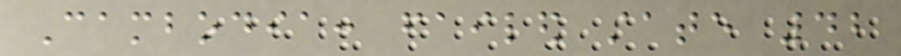Cambodia: failed state 42
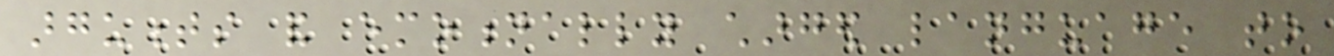arguments and emotionally charged language to
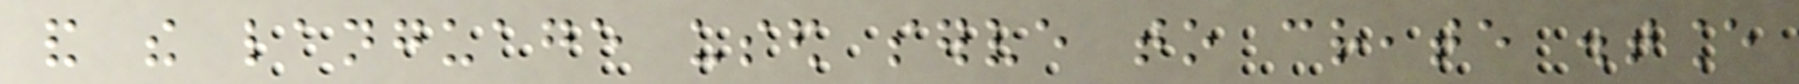and the language used serve to create distance
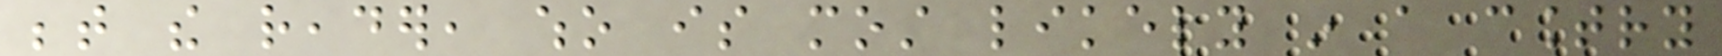between the reader, who is most likely in a country
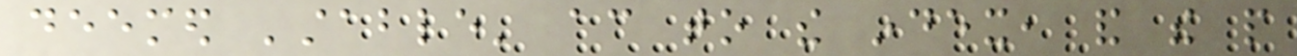deemed 'stable' according to the index, and the people
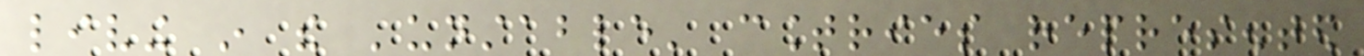living in the 'unstable' countries represented
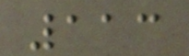113
